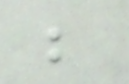be
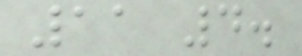11 4.
